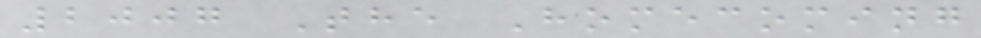2007 The Homecoming
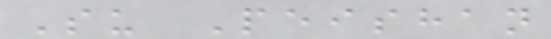Su Peishan
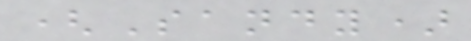(Sandy)
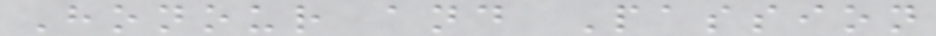Honour and Passion
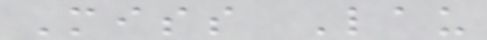Miss Lau
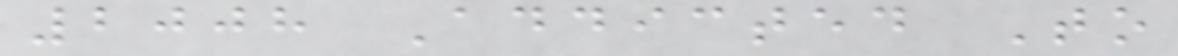2008 Addicted To
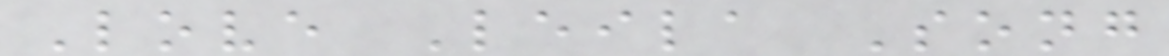Love Leila Song
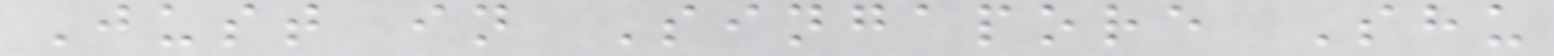Just in Singapore Shu
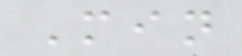Min
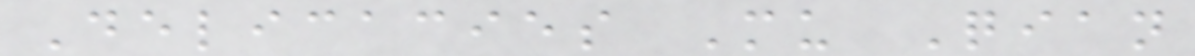Delicacies Mu Qian
